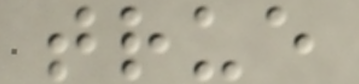true
